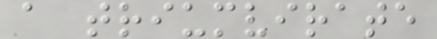a triumvirate
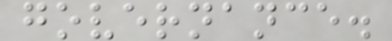governance.
